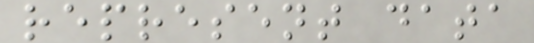represent data
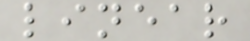linear
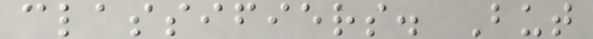classifiers. But
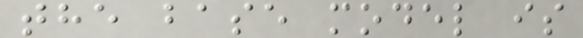the base model is
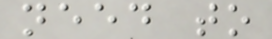need to
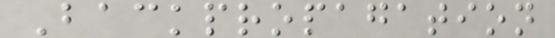Backpropagation
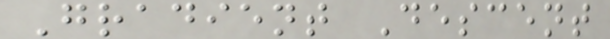Gradient Descent
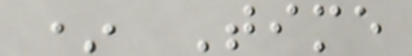* Time
